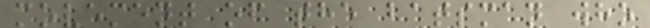movement of the batsman who
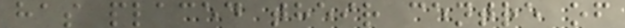has placed their centre of
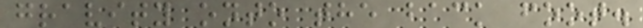gravity onto the back foot.
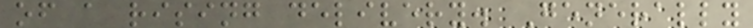of a rising delivery. Generally
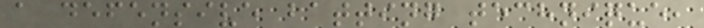a defensive batting technique,
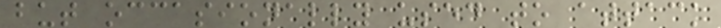but occasionally used to attack
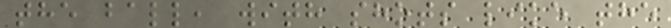the ball, with shots like the
